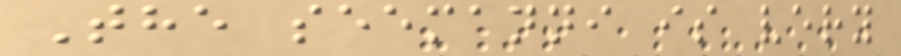The seemanni is very
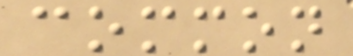common
